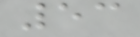53
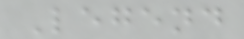Legend
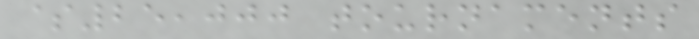$25,000 tournaments
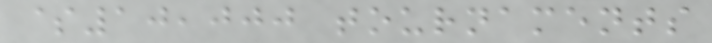$10,000 tournaments
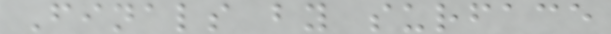Finals by surface
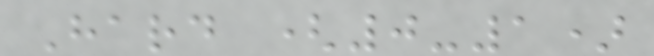Hard (0-1)
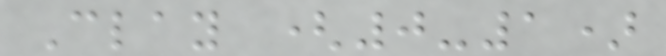Clay (0-1)
